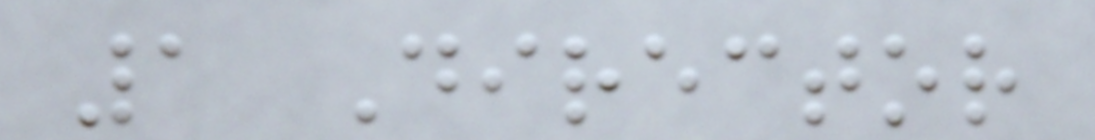1 Director
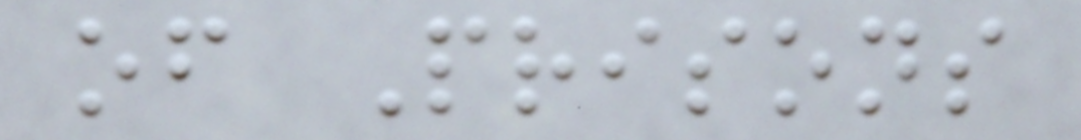of Prisons
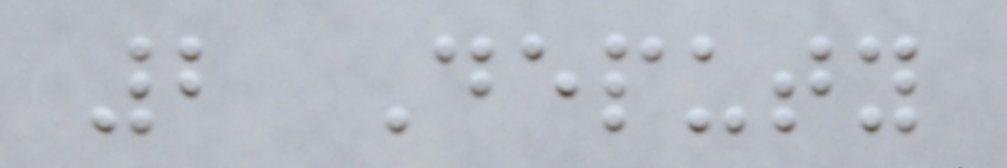2 Deputy
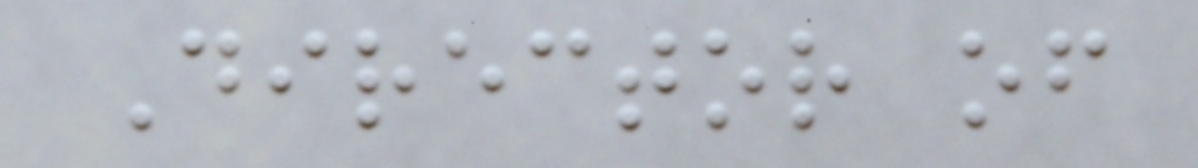Director of
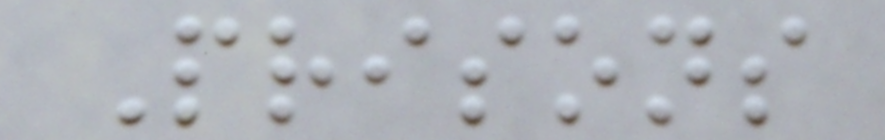Prisons
